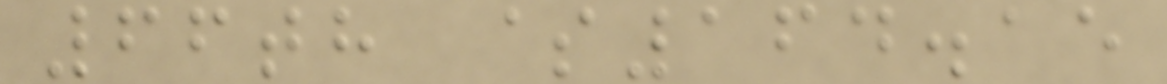66th $164.15
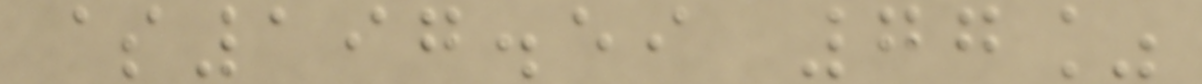$197.59 77%
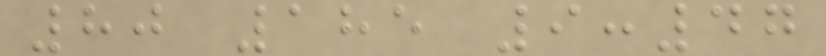80 185 9:47
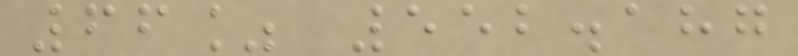66% 552.187
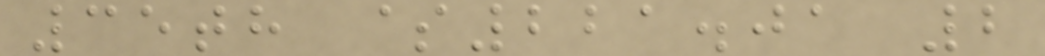35th $221.01 2
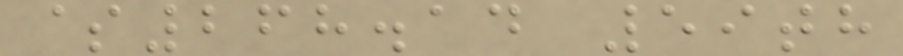$268.14 59th
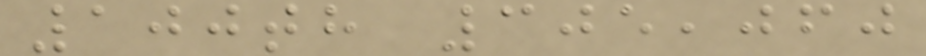100th 305,060
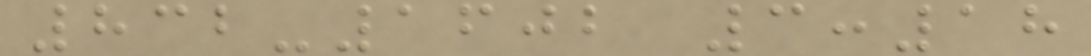832-1602 3:18
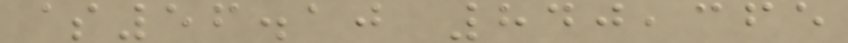$56.10 840,365
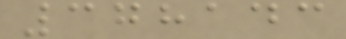378143
